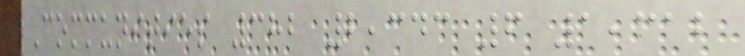Communities 382 2,343 6 1,312
